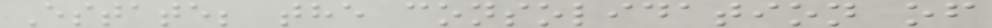Estate; the consolidation of
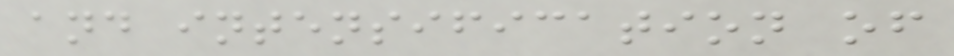and intensification of
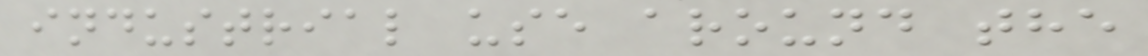industrial use around the
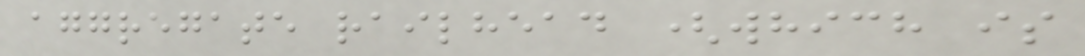aggregate railhead (which is
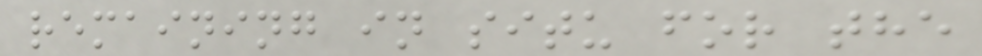remaining in situ for the
